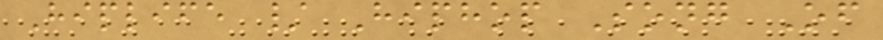Hiplife / Hiphop Song Of
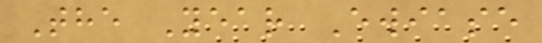The Year Ewiase
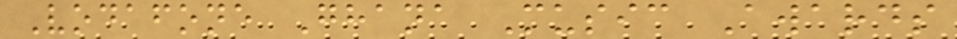Vodafone Ghana Music Awards
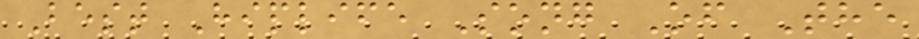Best Hiplife Song Of The
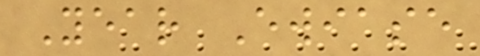Year Ewiase
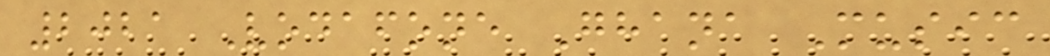2021 Vodafone Ghana Music
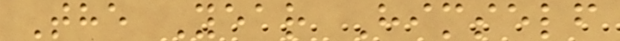The Year Himself
